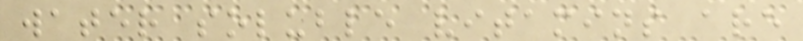water soluble vitamins are
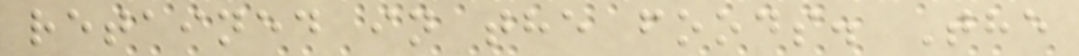retained in the foods. The
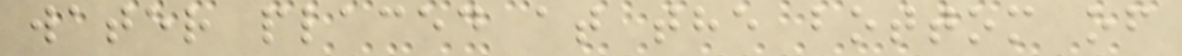water placed at the bottom of
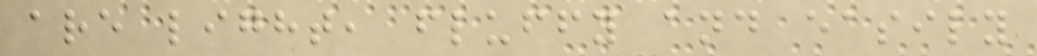are light, fluffy and easily
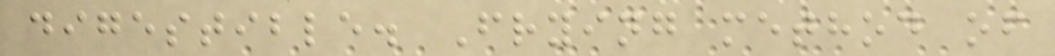digestible. Frying method of
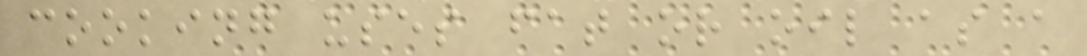cooking uses fat or oil as a
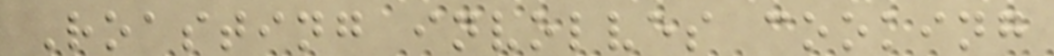Roasting involves cooking
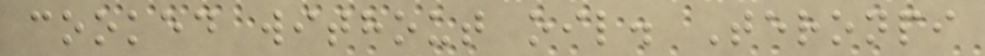cooked without oil. Teronpi
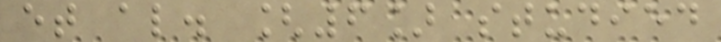et al. [6] studied
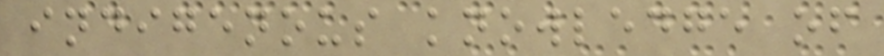indigenous knowledge of
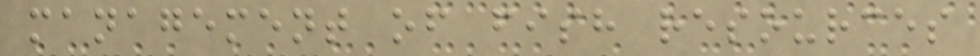management of fish resources
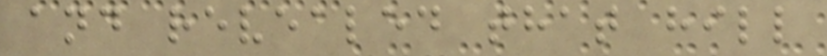and revealed that hill
